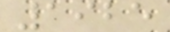1925
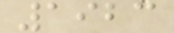1923
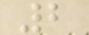2
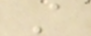A
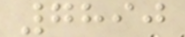7890
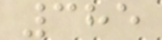385
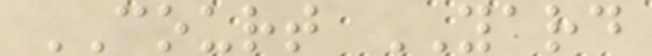COURT YARD
